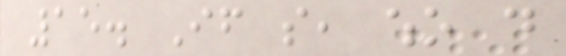15. If so, who do
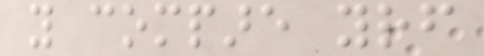you compare yourself
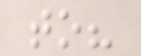to?
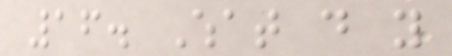16. What do you
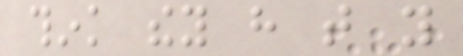think they have that you
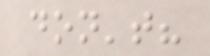don't?
